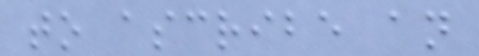to ascribe an
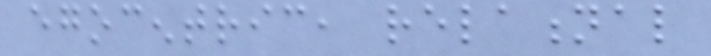egocentric, relational
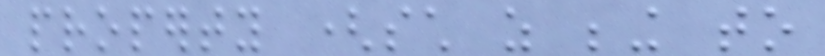property (such as being to
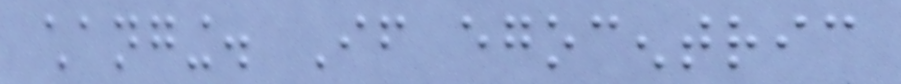changing. If egocentric
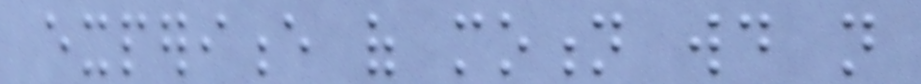experience of motion would not
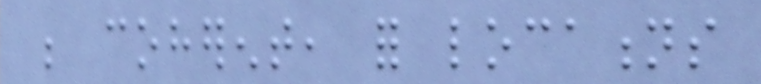be coherent, for locations
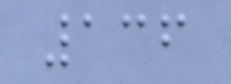136
